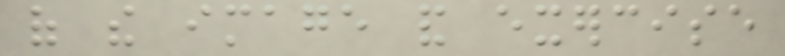of the image and exercise
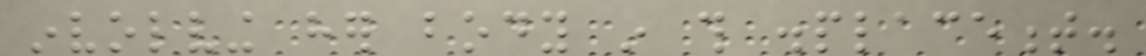involving her body in this displacement.
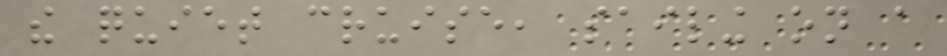the quiet cruise, sailing on a
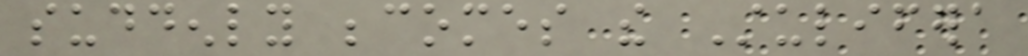suddenly becomes the Stulifera
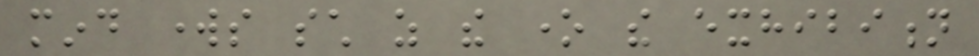mind works such as the one the exhibition
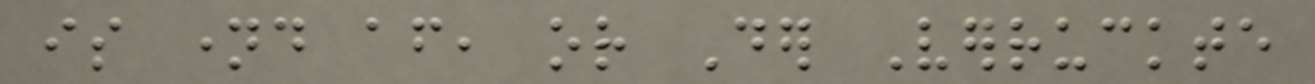is named after, or Der Verruckte
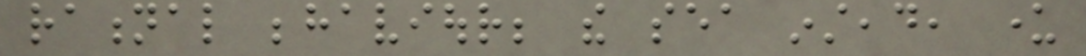rational behaviour; the sea instead, under
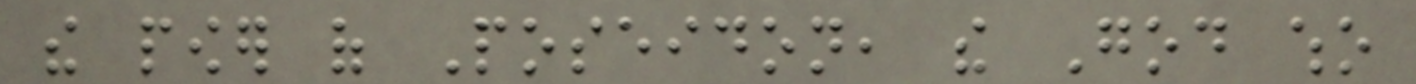the power of Poseidon, the God who
